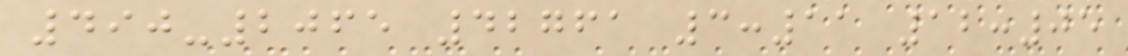490-2065 42761 3:11 12:05
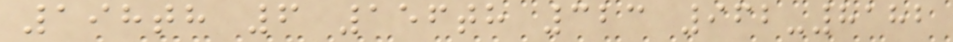198th 6 156th 323 962-8182
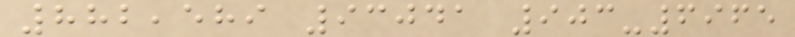882,589 93041 903-6965
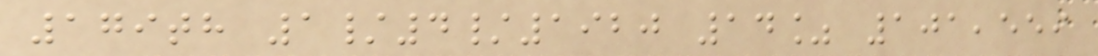179th 1/4/1920 14% 101,559
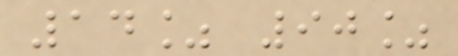14% 90%
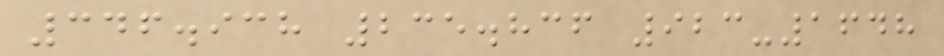346.938 235.836 923-1648
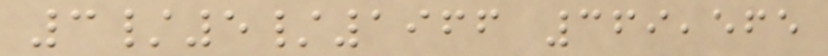3/5/1966 369,565
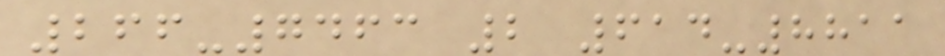266-7463 2 614-8811
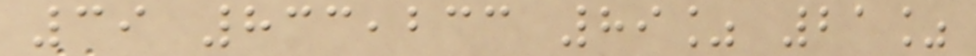39 833,233 89% 21%
